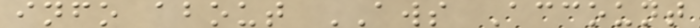info about AWS Account
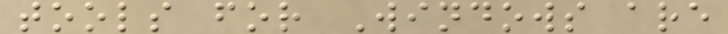tools for Windows are
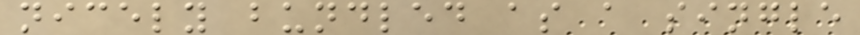nicely bundled as a single
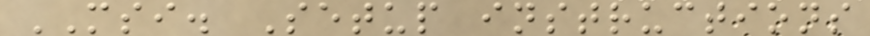MSI. Setup instructions
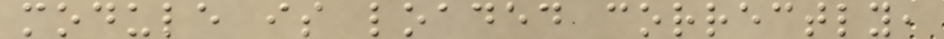module is loaded correctly,
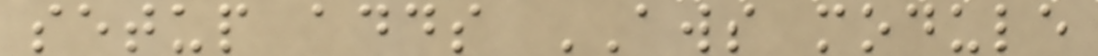setup adds AWS module
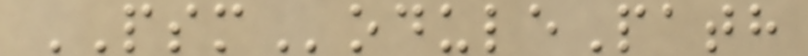PSModulePath
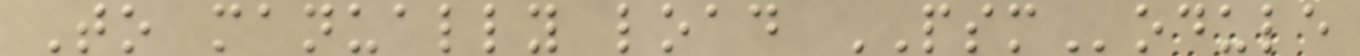To manually load PSModule
